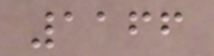1166
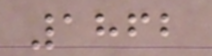1862
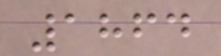1864
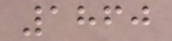1860
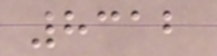8312
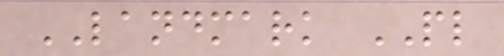LANDMARK PL
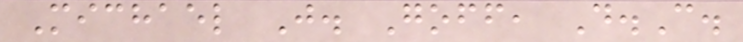Michael J. Goff, D.C.
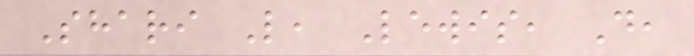Shari L, Lewis, D,
